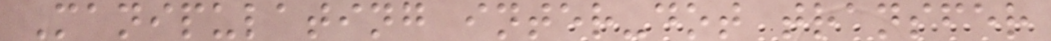Manipulating inter-dot transfer
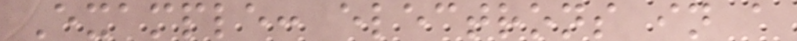Example: electrons in a
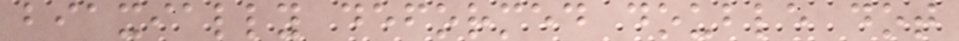biaxially deformed double dot
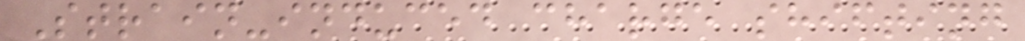Strain-induced charge shifting
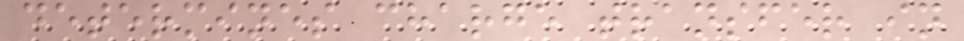determines charge transfer in
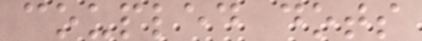coupled dots
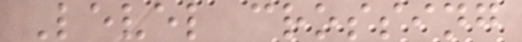Level crossing
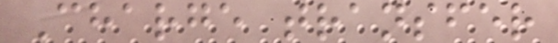Charge transfer
